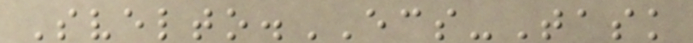Svelto.ECS-Task
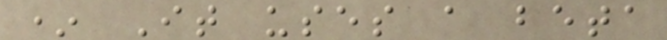* It uses a beta
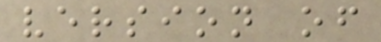version of
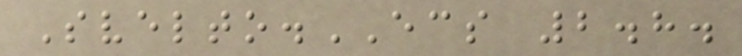Svelto.ECS 2.8.
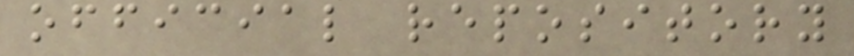official repository
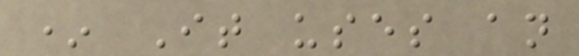* It uses an
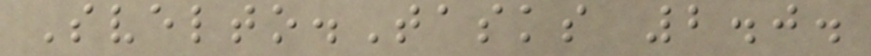Svelto.Tasks 2.0.
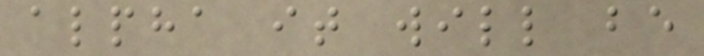alpha it will be
